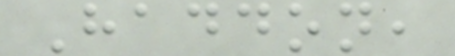Haddon,
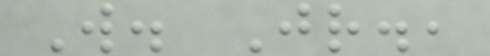W. Jr.,
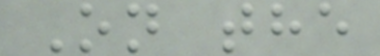On the
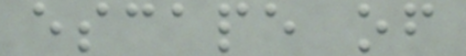escape of
